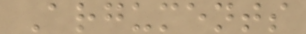Arguments
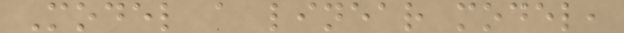Model a linear model,
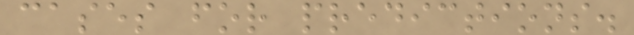cases for predictions.
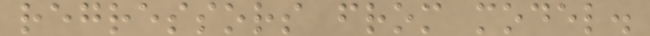regressors from model.
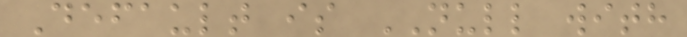Default is NULL with
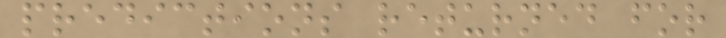predictions returned for
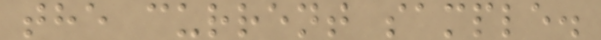the current sample.
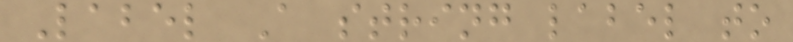Label A string label to
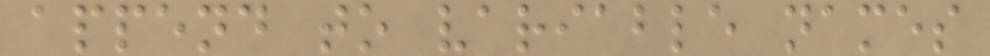append to variable names
